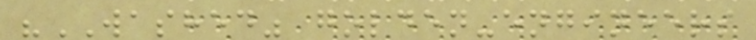"WASHED" golden-engineers
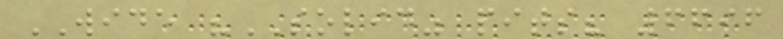WIDE "SOLID" pits? 6696
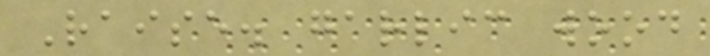Raise. garlic wood
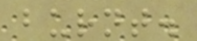burnt.
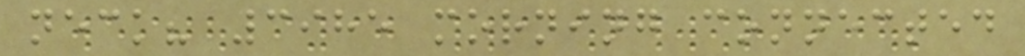neck? 3985 morning connected
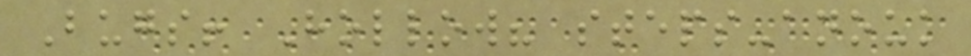Bugs! Hollow? steps-anouk
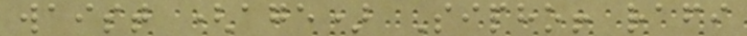waist (age) Sipho! rafi
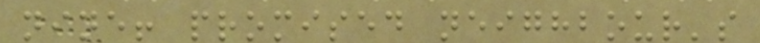nine! promised neighbour's
